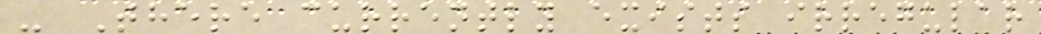- There currently exists irregular
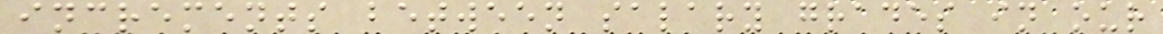increments between salary grades in our
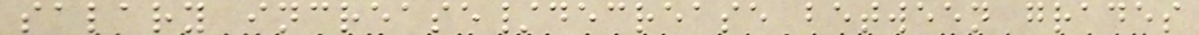salary increase/decrease between grades
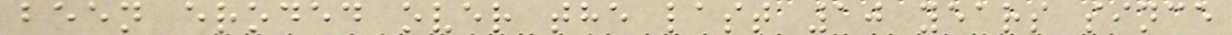been eroded over the last 10 years since
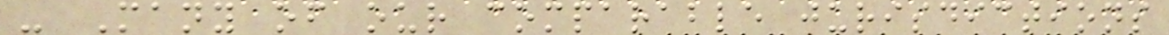- Many of our comparable jurisdictions
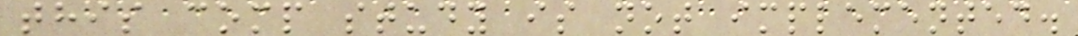this comp study is not implemented.
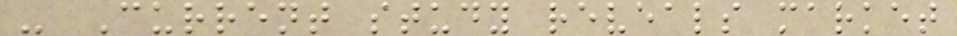- Current study reveals market
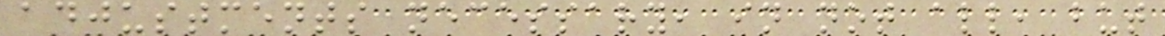adjustments necessary, in not all, but
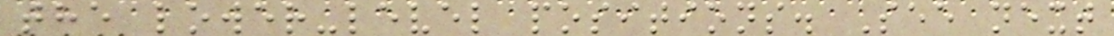the lower-level positions. See next
